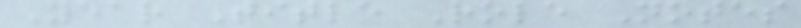Year Title Role Notes
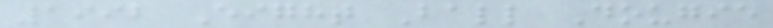1992 Eight Ball Dougie
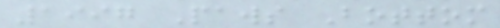1997 Paws Bottom
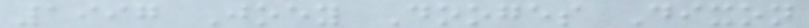1997 Joey Dooges Dixon
